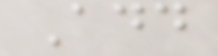Add
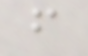from
